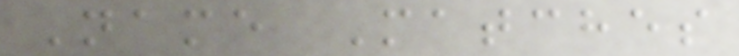Name Matches
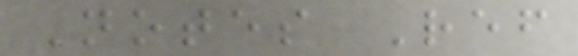Notes Ref
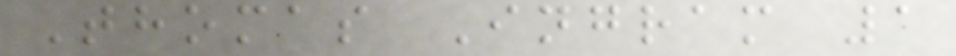Thomas Ingram 1
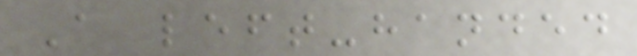A left-handed
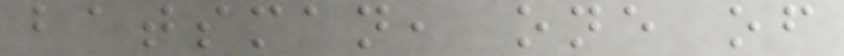batsman, one of
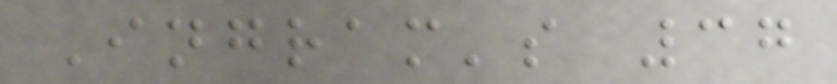Ingram's 37
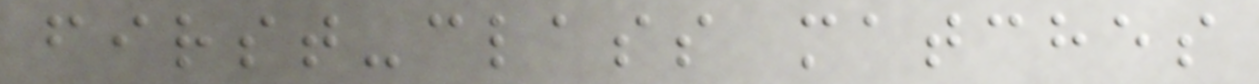first-class matches
